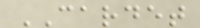CARDET
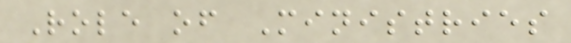Role of Ministries
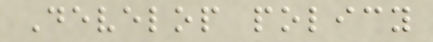Develop policy
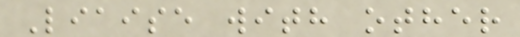Liaise with other
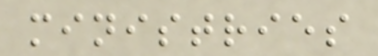ministries
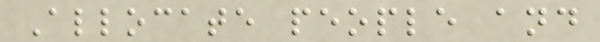Allocate people and
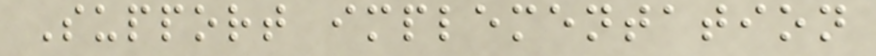Support implementation
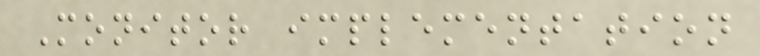Monitor implementation
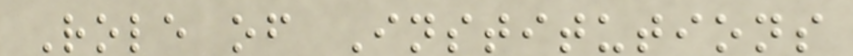Role of Institutions
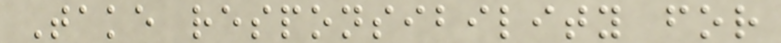Take responsibility for
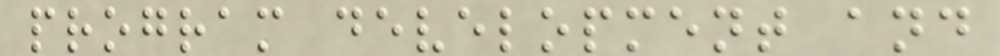program development and
